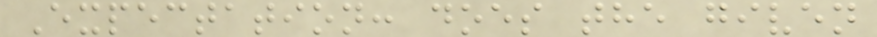Expectation: does the given
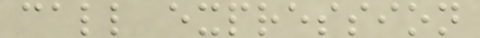call expression
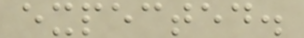expected.
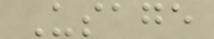Usage
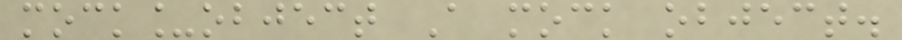mock_object A mock object.
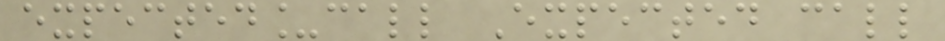expected_call Expected call
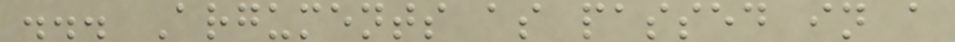... Arguments as passed in a
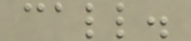call.
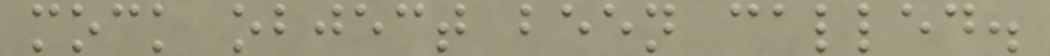mock object been called.
